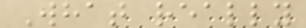What really
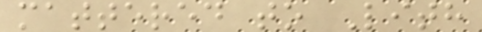mattered to Lith
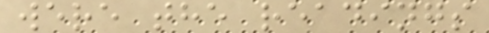were the readings
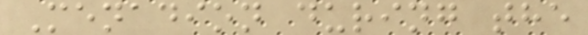Menadion during the
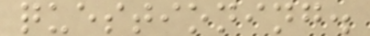questioning.
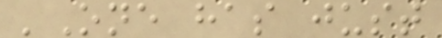'One has just
